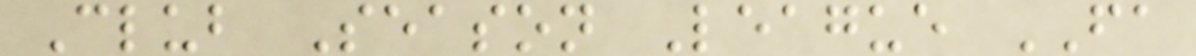Club Season League FA
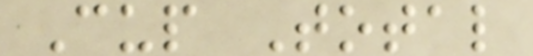Cup Total
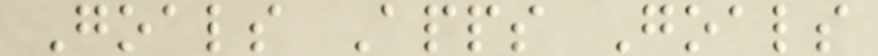Goals Apps Goals
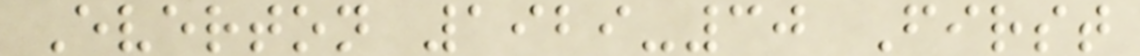Everton 1929-30 First
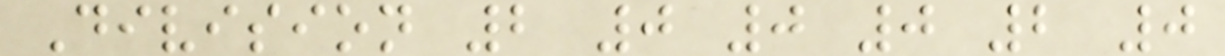Division 2 0 0 0 2 0
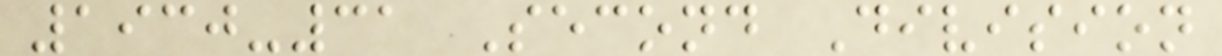1930-31 Second Division
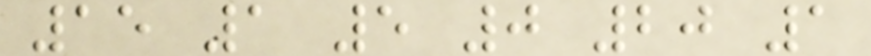15 1 5 0 20 1
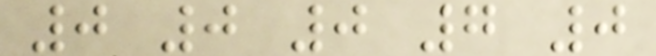0 0 0 7 0
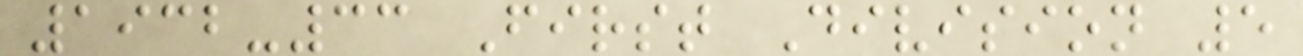1932-33 First Division 5
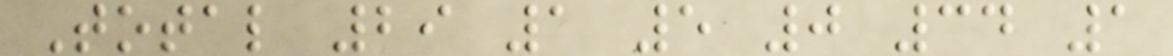Total 29 1 5 0 34 1
